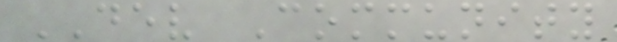DEV Community
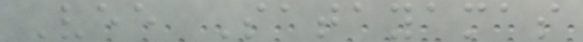Vee Satayamas
